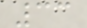33
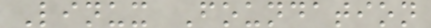Linux Foundation
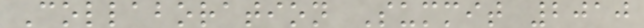Collaboration Summit 2010
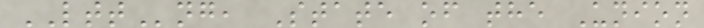LTTng, State of the Union
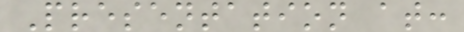Presentation at:
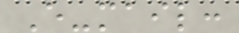E-mail:
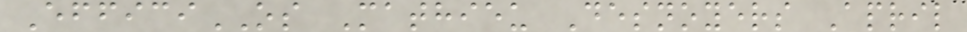EfficiOS Mathieu Desnoyers April
